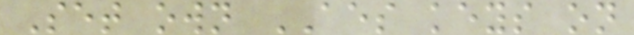Set own AES keys on
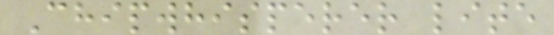Chipwhisperer lite
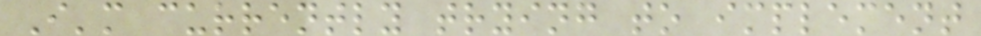I'm currently trying to implement
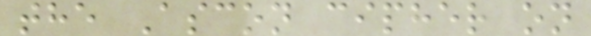the Ascon cipher on
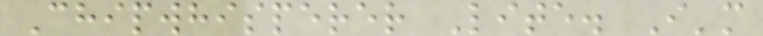Chipwhisperer Lite. I'm
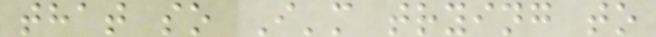that so I'm trying to
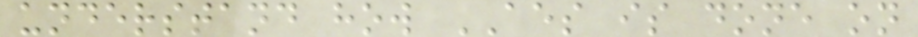understand how AES is done on
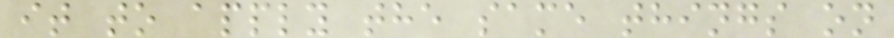it to apply the same things on
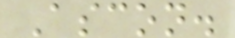Ascon.
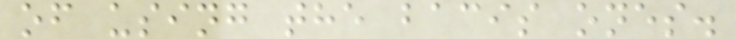of using the bacis ones.
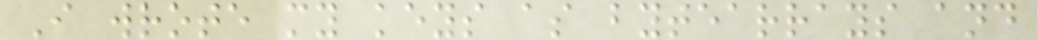I wrote my keys as bytearrays and
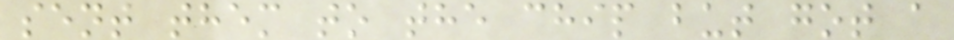sent them to the chip but got a
